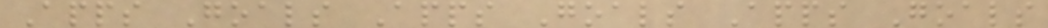Apps Goals Apps Goals Apps Goals
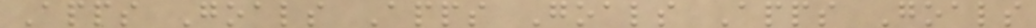Apps Goals Apps Goals Apps Goals
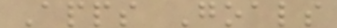Apps Goals
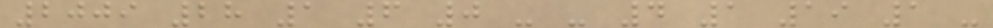2009 28 1 6 0 - - 4 1 19 1 -
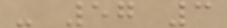- 57 3
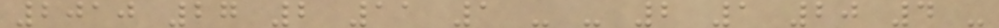2010 27 2 11 1 - - 2 1 20 4 -
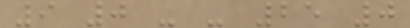9 0 - - 25 0
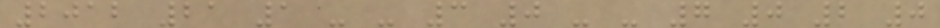2012 21 1 - - 3 0 - - 7 0 2 0
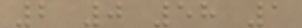2 0 58 1
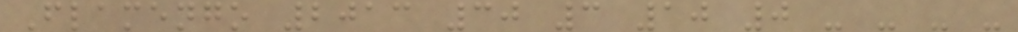Flamengo 2013 30 3 10 0 - - - -
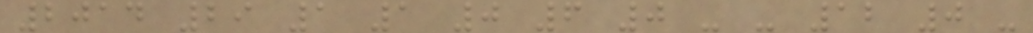2014 29 1 1 0 6 0 - - 12 0 -
